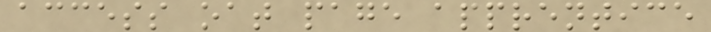access oat page apprentice
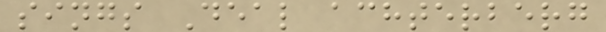sings Deal achterberg
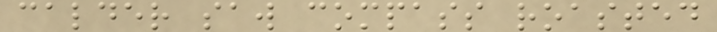calder saw compass roasted
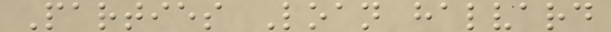Parties Loan halvard
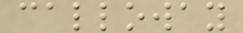calloway
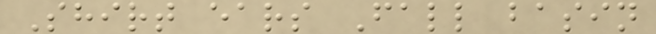Shirt ears Fall basin
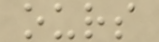ours
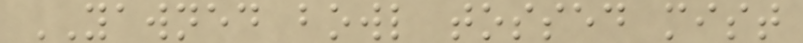YAWNED bowl tossed mist
